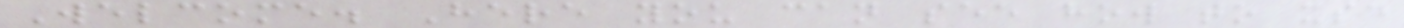Welcome. Here you can see how to use
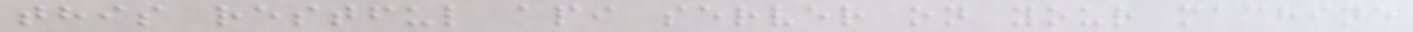this restful api server on your machine
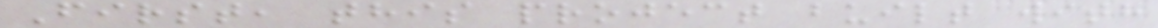First, this project built with
